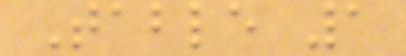Table 1
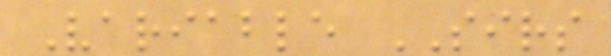Variable SIRS
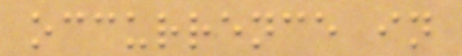occurrence in
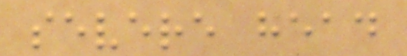severe head
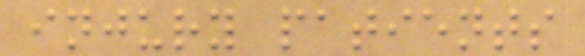injury patients
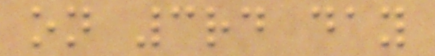on 3rd day
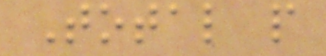Total p
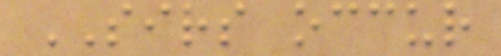SIRS occur
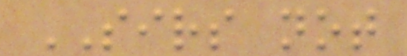SIRS not
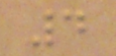4
